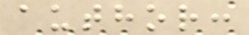author:
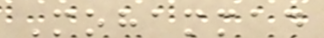Mohammad
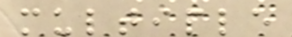multiple
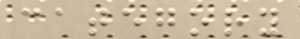category
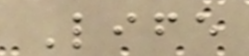Life
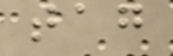tag
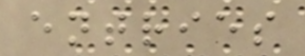entries
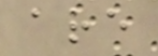are
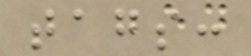tags:
